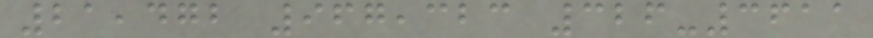21,472 967,323 326-3611
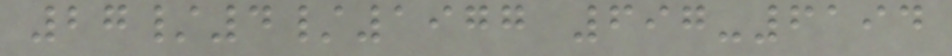27/4/1977 697-6194
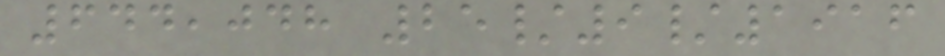644,048 25/9/1916
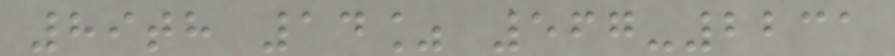89th 14% 567-2231
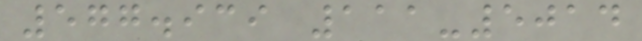577.939 111-5014
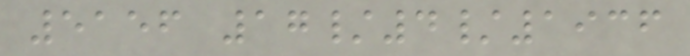5156 17/4/1936
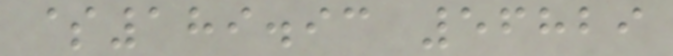$189.93 56829
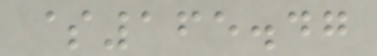$165.47
